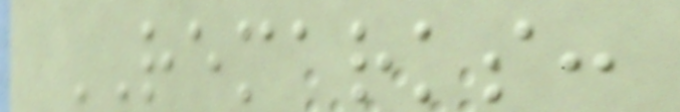REMARKS:
